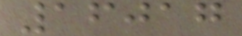16017
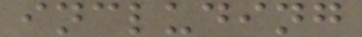including
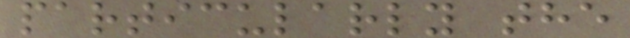particularly the
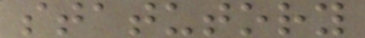statutory
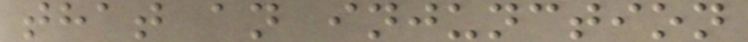that an injunction
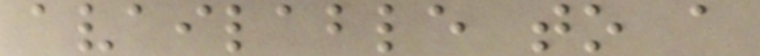available to a
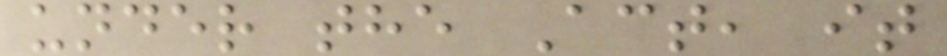under the Act, it
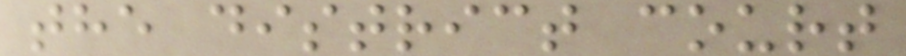the district court
